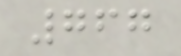767
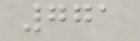771
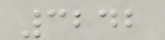3242
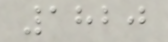1820
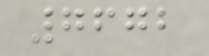7672
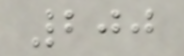200
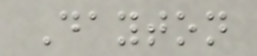Dayton
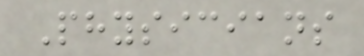Physicians
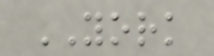YORK
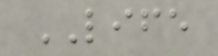LIFE
